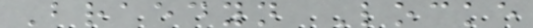Braedyn Locke
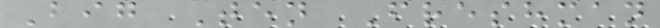Big Ten Freshman
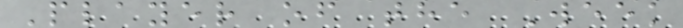Player of the Week
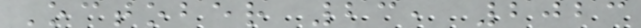October 23, 2023
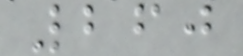260
